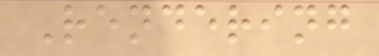Rendering
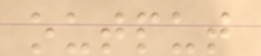output
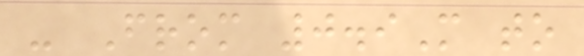- From 0.9M to
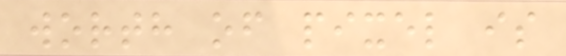worth of pixel is
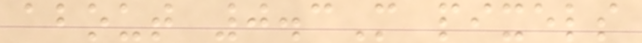about 0.3M pixels
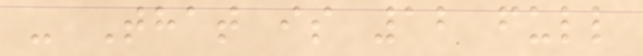- That is 12 full
